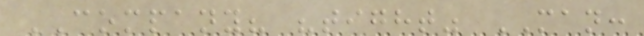COMPANY? "tight" MAN:
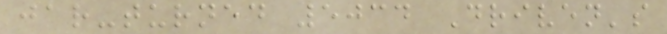jar-turned 5034 Driven's
